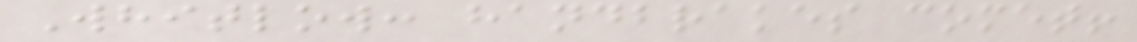Whitlow: handbrakes comet!
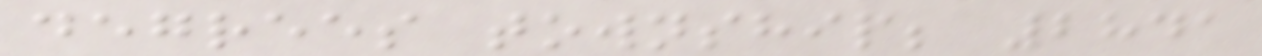degrees township; 2841
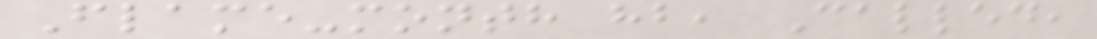Flame-month hb, Called,
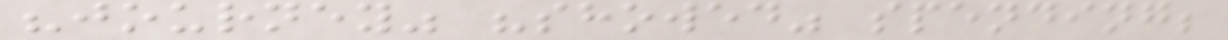"journey" "showed" spending;
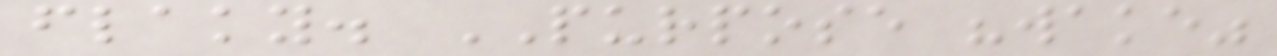flaky. PURPOSE "wake"
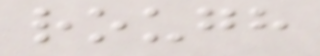rough
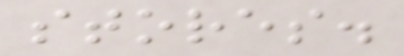stores.
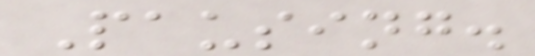Pausing.
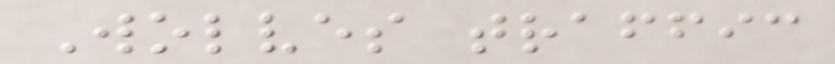Wolves traffic
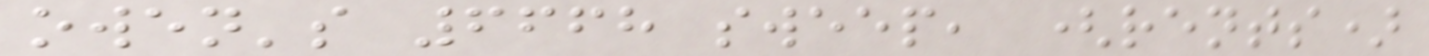owen's 6668 sweep, (rents)
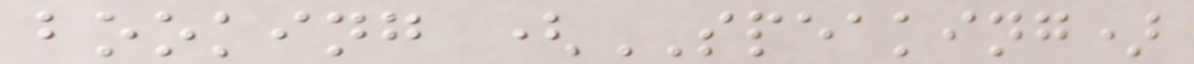booking (SPEAKING)
